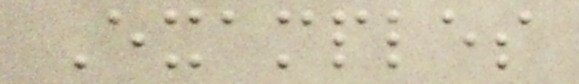Examples
